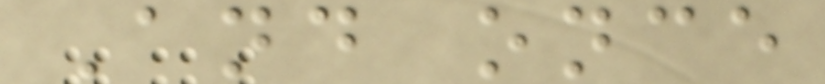And once
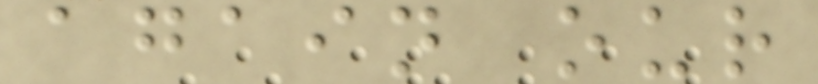again our
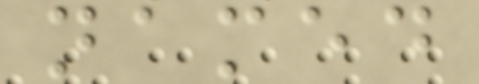named
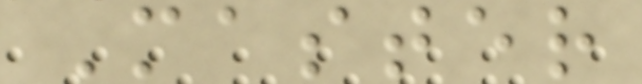Master
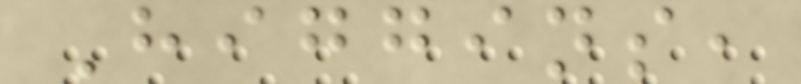Higgins,
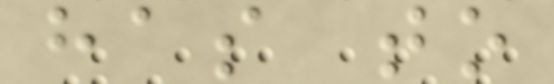has to
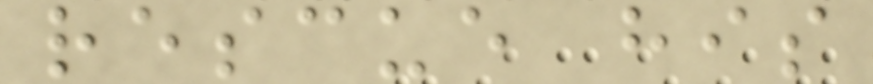rescue his
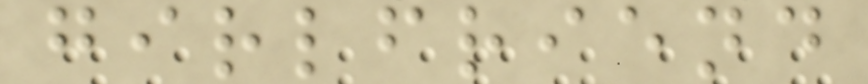girlfriend
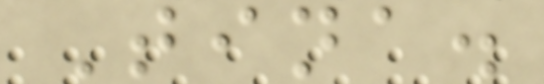Tina.
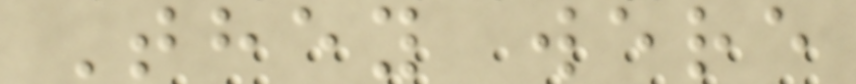They were
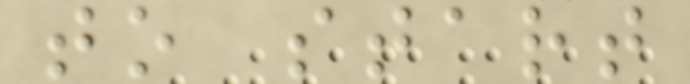to start
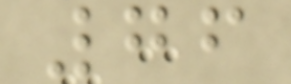76
